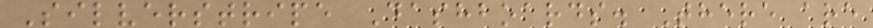Silverstripe Dashboards. There are
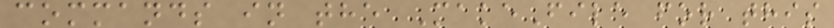commands in the MakeFile for this
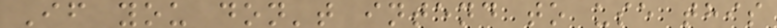If you don't intend to use this
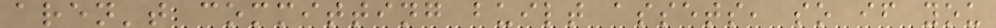aren't committing built assets, so if you
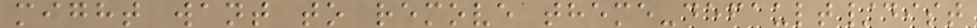might want to remove theme-default/dist
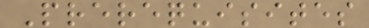Prerequisites
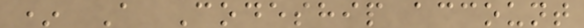* A Codeship account
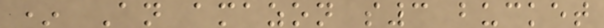* An amazon s3 bucket
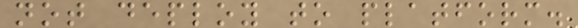not deploy to platform.
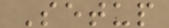Setup
